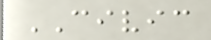CIVIC
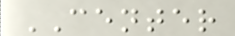CENTER
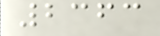2363
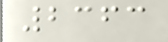2363
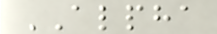ALPHA
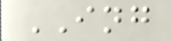ING
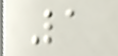1
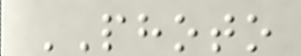PHOTO
